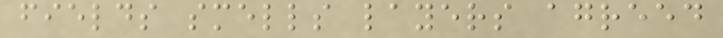fields smells layers agreed
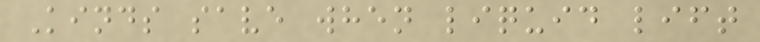Kinds save when liquid lift
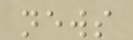news
